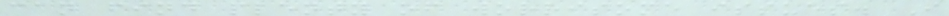can find plenty of worrisome issues. I
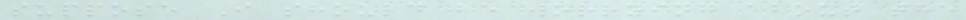suppose I should be worrying about the
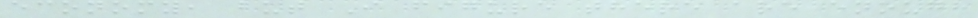economy, but I figure there are enough
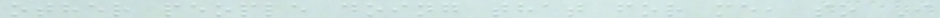other people doing that for me, so I
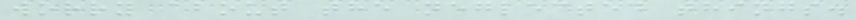worry about the neglected things.
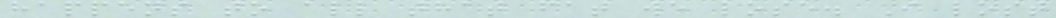happens to all that fat we lose. I lost
